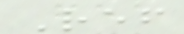Ref
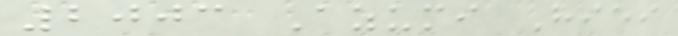2003 Azumi Hiei
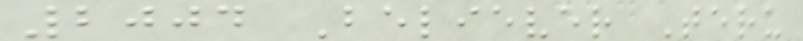2004 Believer Teru
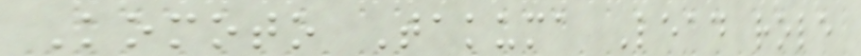Komoto Takuma Lead role
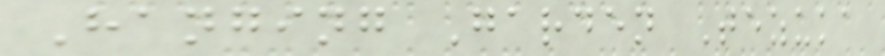Hanging Garden Tezuka
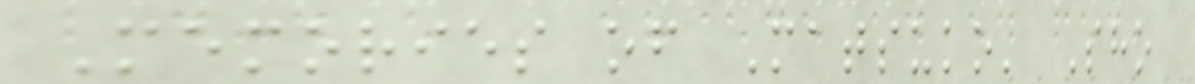Memories of Matsuko' Sho
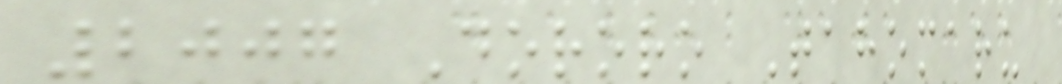2007 Dororo Tahomaru
